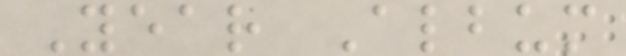Year Album
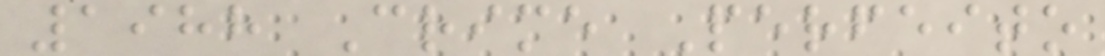1988 Crime Perfeito
